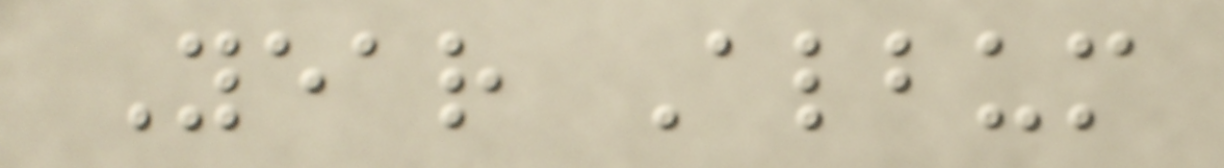Year Album
